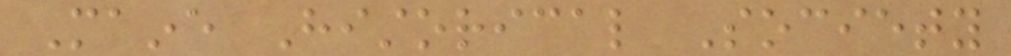Maine Historical Society
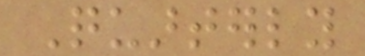Quarterly
